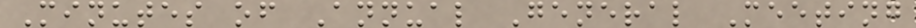Minutes of Annual General Meeting
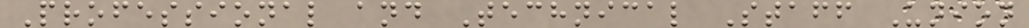Professional and Technical Staff Union
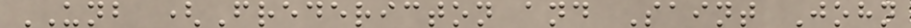UNB (Fredericton and Saint John
